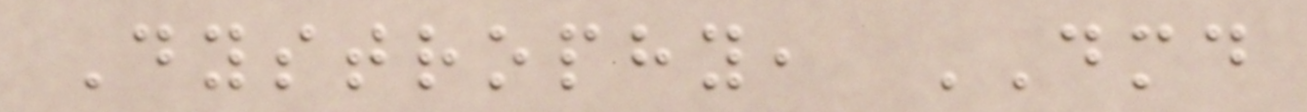Dystrophy, DMD
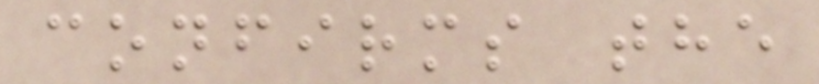confirms the
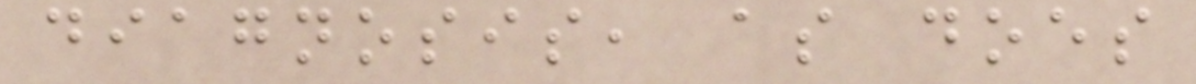diagnosis, as does
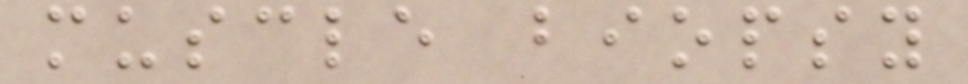muscle biopsy
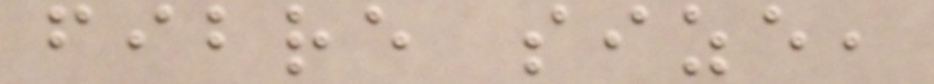fibre size,
